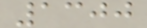1300
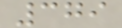379
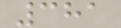381
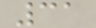31
